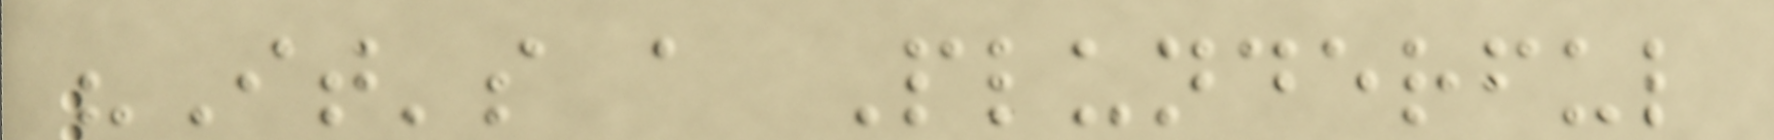"It's a Plunderful
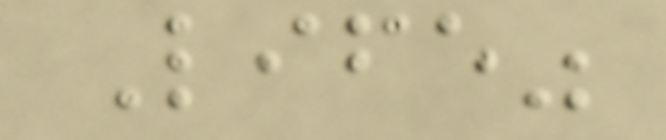Life"
